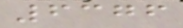6376
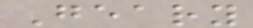Geary
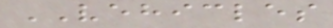VEHICLES
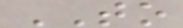TO
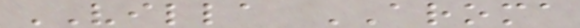VILLA AROMA
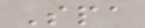Spa
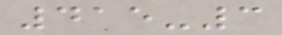415-3
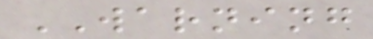WARNING
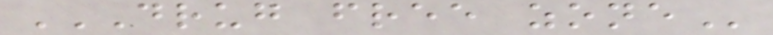DRUG FREE ZONE
